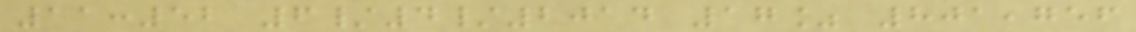11:52 6/4/2014 17% 801,756
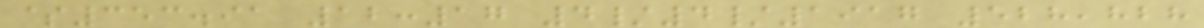$353.91 12:17 4/4/1917 528,828
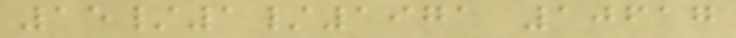15/1/1971 10617
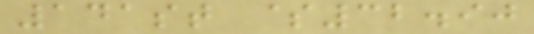141st $32.90
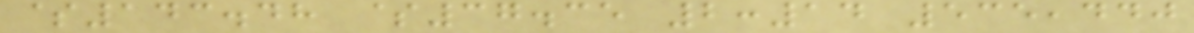$143.48 $37.35 2:14 535,440
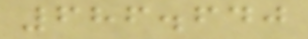686.640
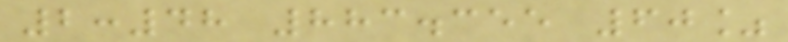2:48 883.355 60%
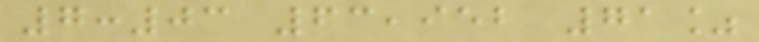7:03 63,952 71%
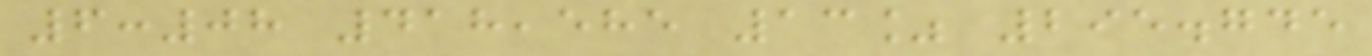6:08 418,585 13% 295.745
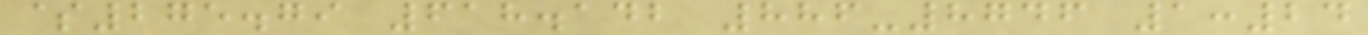$275.79 618.142 886-8746 1:24
